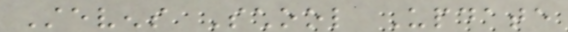Stevens School Update
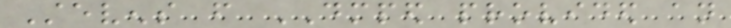Stevens from DMPED provided an
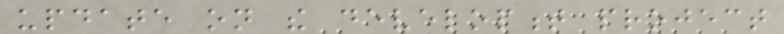update on the development project
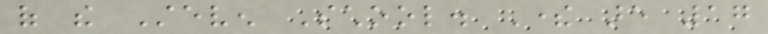of the Steven School. There are 17
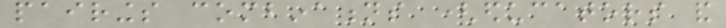pairings combinations (educators and
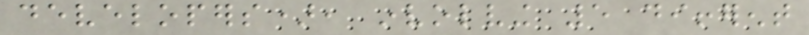developers), involving 5 different
